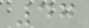47
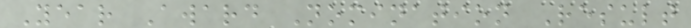Year Award Nomination Result
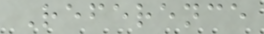Reference
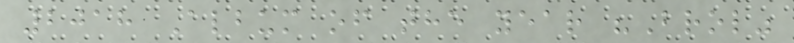2018 Album of the year "Brol"
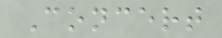Concert
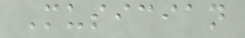Musician
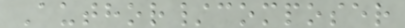Author/composer
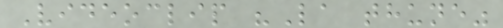Videoclip "La thune"
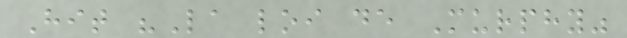Hit "La loi de Murphy"
